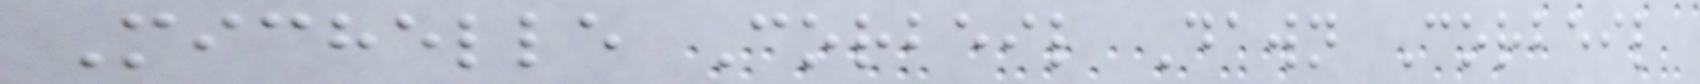Michelle Corbeil Dawn Corbeil
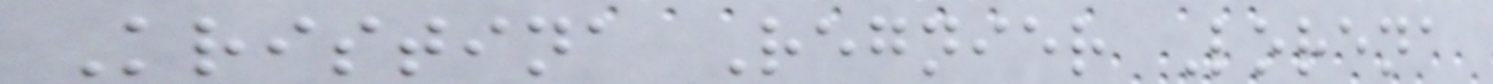Kristina Regnier Lorena
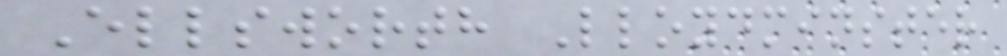Ellsworth Lloydminster
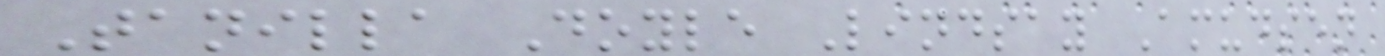Tanilla Doyle Lindsay Amudsen
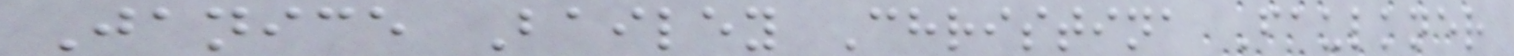Janice Bailey Christina Faulkner
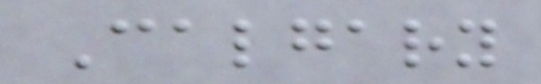Calgary
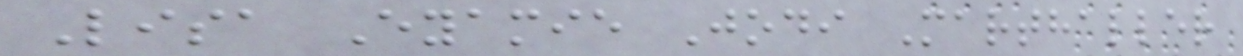Lisa Eyamie Jodi Marthaller
